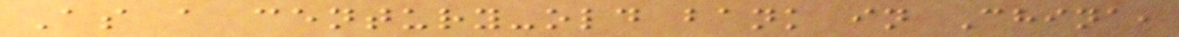As a century-old bank in China,
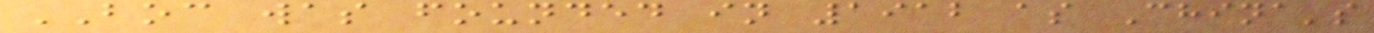BOC was founded in 1912 as China's
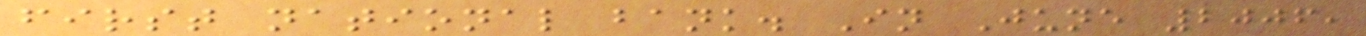first national bank. In June 2006,
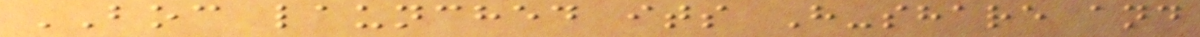BOC launched its H-share and
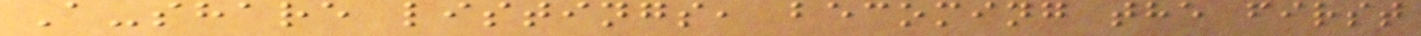A-share listings, becoming the first
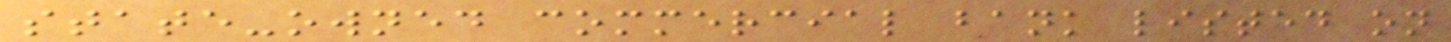state-owned commercial bank listed on
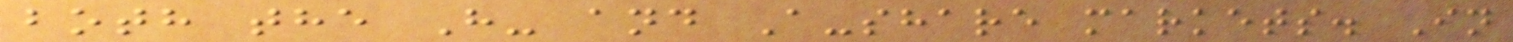both the H- and A-share markets. In
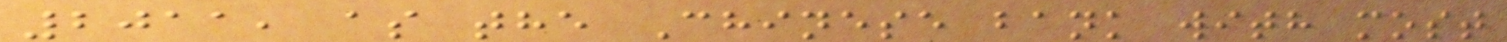2011, as the Chinese bank with most
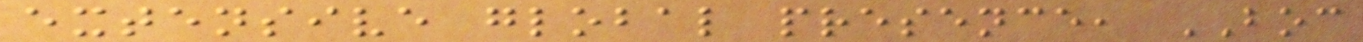extensive global presence, BOC
